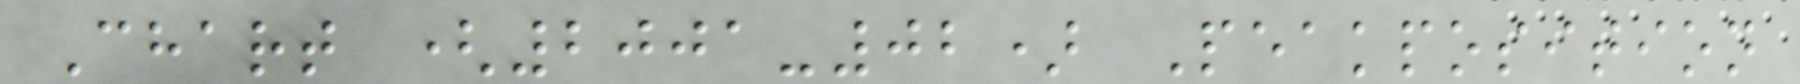Chart (2001-02) Peakposition
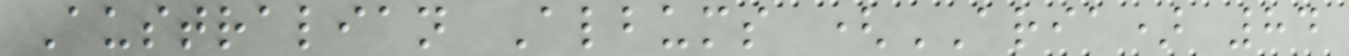Australian Albums (ARIA) 84
